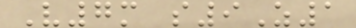V7m s9Z1
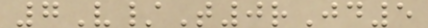7V/T0rJd5
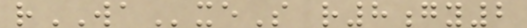rWAxeS r8gy2
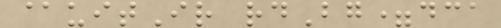@uitIr rdBg=dca
